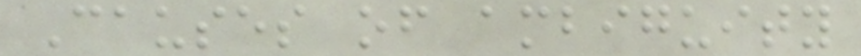Causes of ambiguity
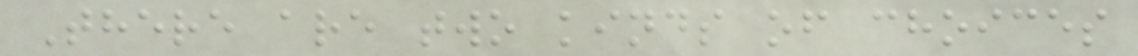There are two kinds of choices
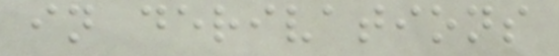in derivations
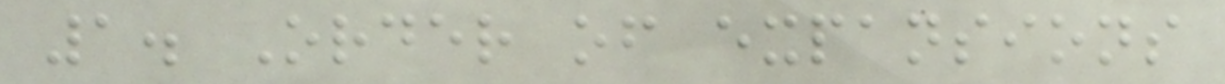1. Order of expansions
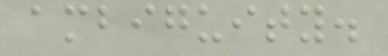ambiguity.
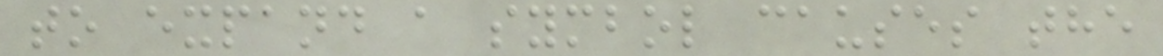to expand a symbol causes the
